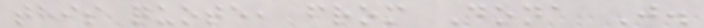this quote, from Dona J.
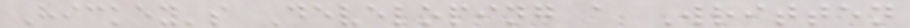Hickey's Developing a Written
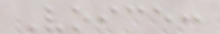Voice:
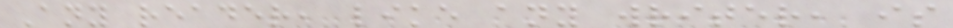Any reader, like any writer, is
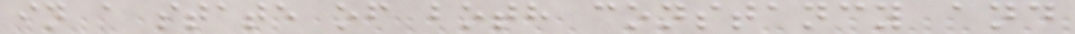in a state of both constancy and
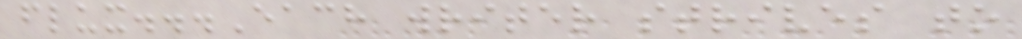flux...Each writer strives to
